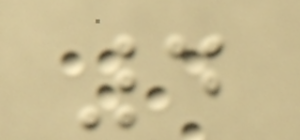4
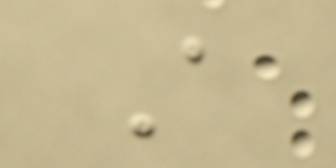A
